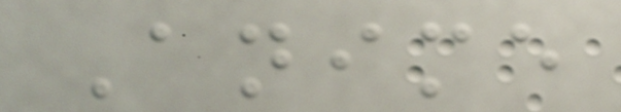Anime
